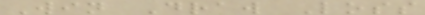Win Draw Loss
